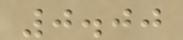0.00
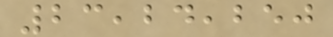23,24,250
